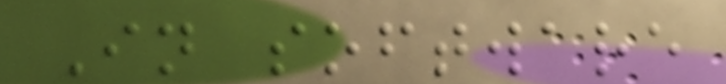In software
